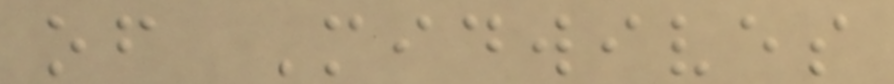of Midwives
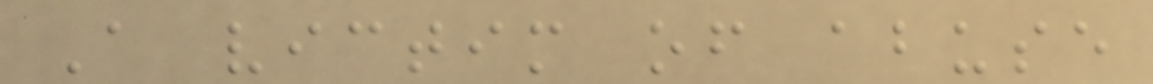A victim of abuse
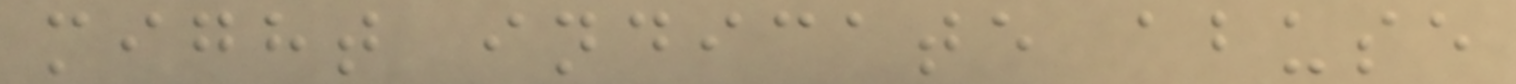might indicate abuse
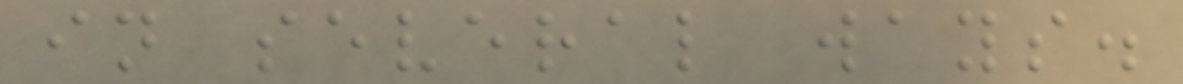in several ways.
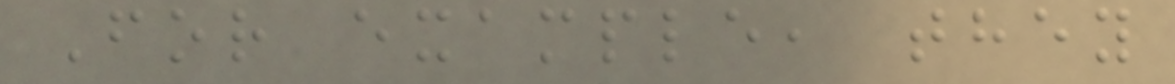For example, they
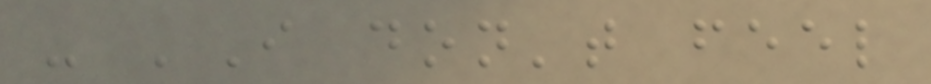- 'I don't feel
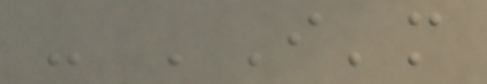- 'I'm
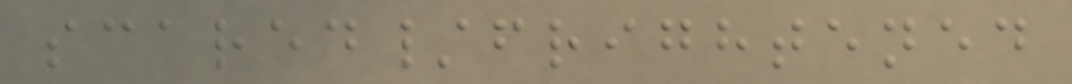scared/frightened
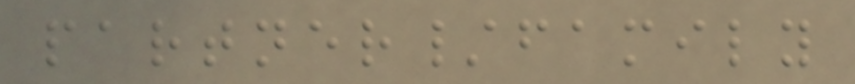partner/family
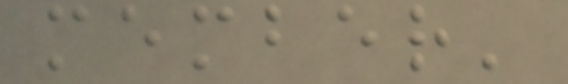member'
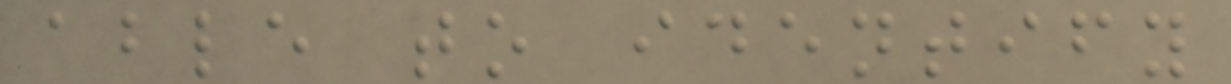able to identify
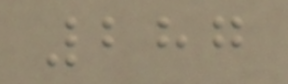287
